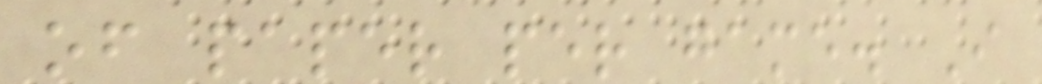of paper per game. I
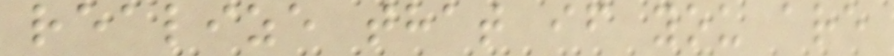realize that if you are
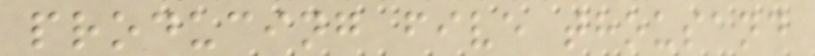producing five thousand
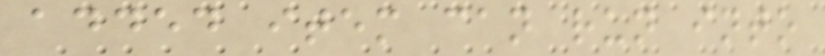added item can run into
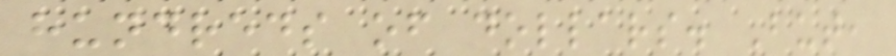hundreds of dollars. But,
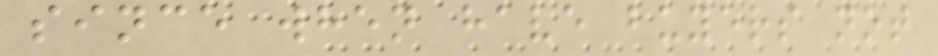since when have buyers not
